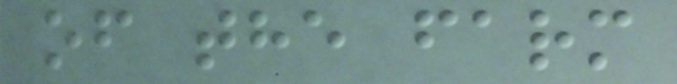of the farm
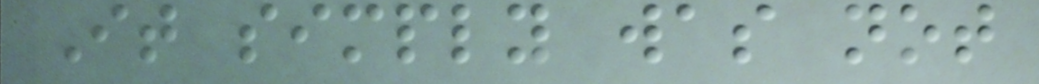It simply was not
